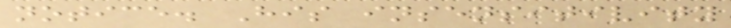notice. His insensitivity
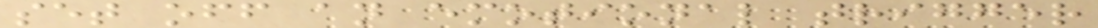set off an emotional trigger
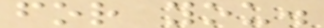for you.
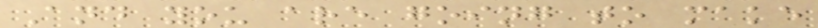And you are going to make
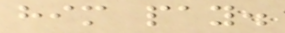him pay.
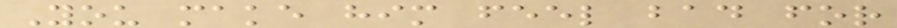You make him feel bad for
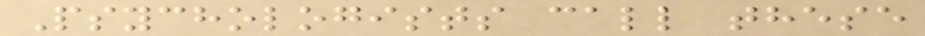Psychologists call these
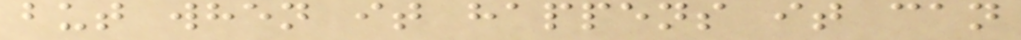but when it happens it can
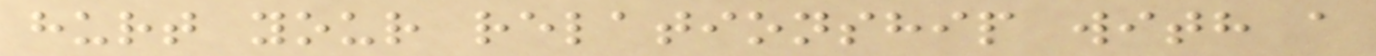hurt your relationship with a
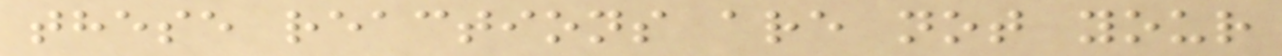these reactions are not your
